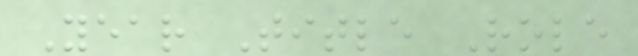Year Title Role
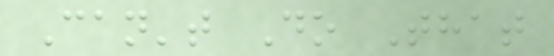Can't Do That
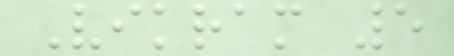Vikram 5
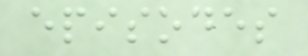episodes
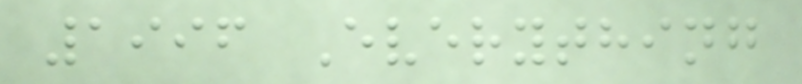1996 Everything
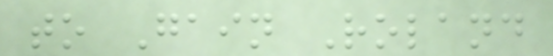to Gain Roland
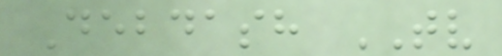Debdash TV
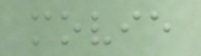movie
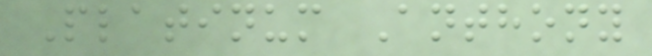Platinum Anthony
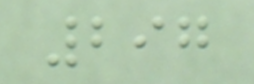297
